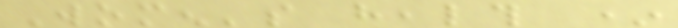Women's health *
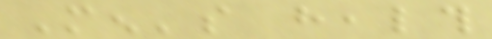Men's health
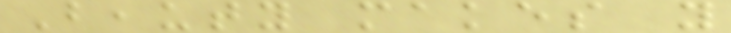Beauty makes you
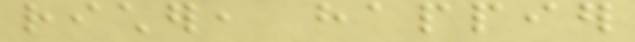richer, happier
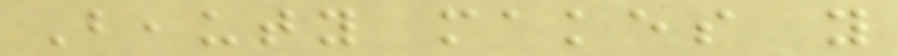Beauty makes you
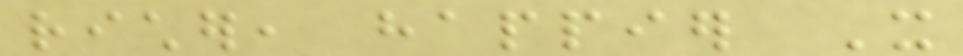richer, happier It
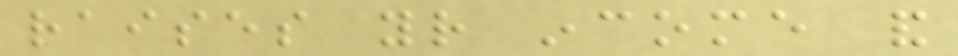raises your income and
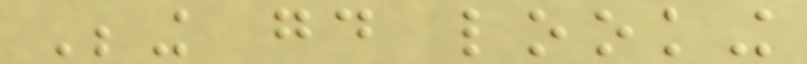Being good looking
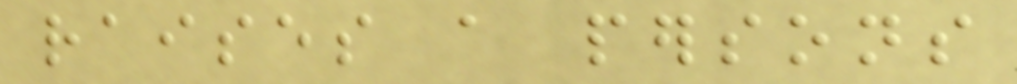raises a persons
